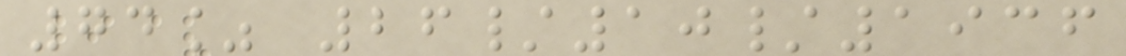74% 26/10/1936
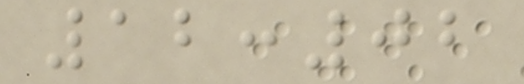12:02
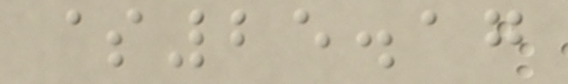$25.17
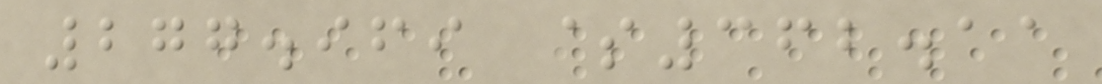277.969 $362.11
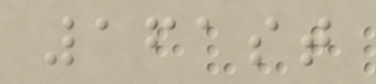161st
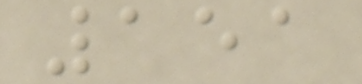151
